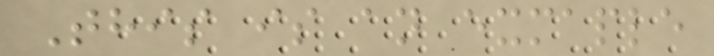This is an exmaple
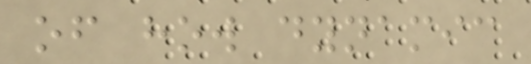of how dynamic
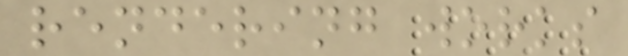rendering works
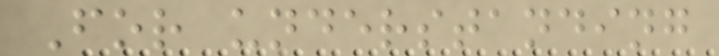For understanding
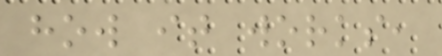how it works,
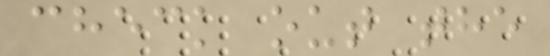check out the
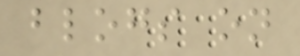blogs on
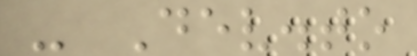- Dev.to
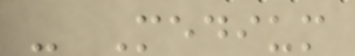- Medium
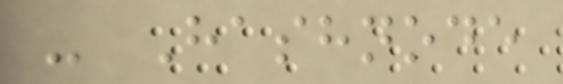- Hashnode
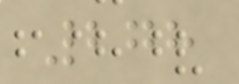278
